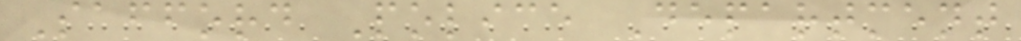Safford Police Department
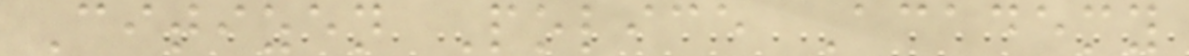Citizen Police Academy
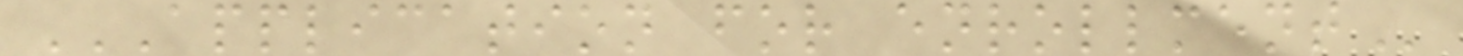APPLICATION FOR ENROLLMENT
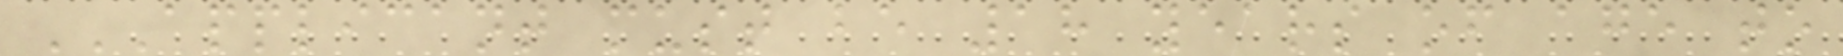APPLICANT MUST BE 18 YEARS OF AGE TO
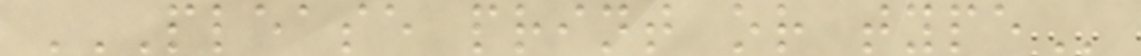PLEASE PRINT OR TYPE
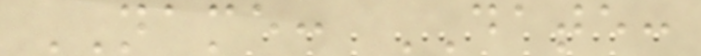NAME: DATE:
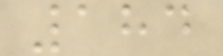184
